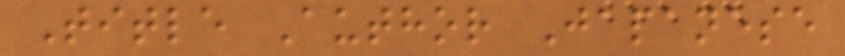Title Author Japanese
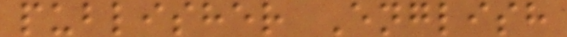publisher English
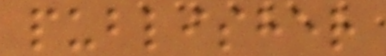publisher
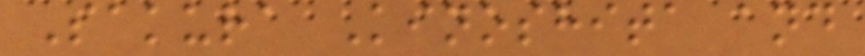Sakura Kinoshita and
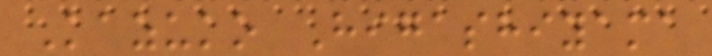Kazuko Higashiyama
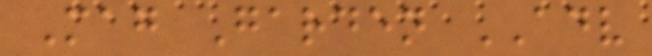Mag Garden ADV
